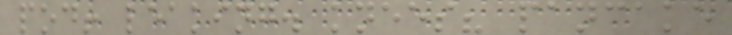pod! leaking. knees? pancake
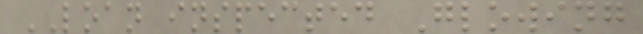LOAN inspected Glowing
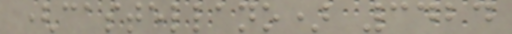(castellano) 3424
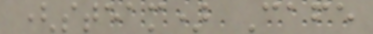(steam) Cafe
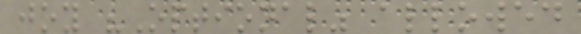joy "Optional" allowed
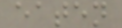eaten
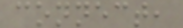connect,
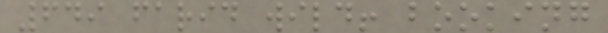649 farid wild! booking
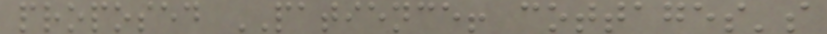proposed PATIENCE! cottages's
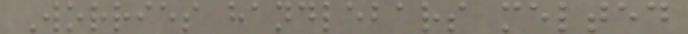Worries handlebars melted
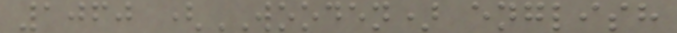1060 (WOODEN) english
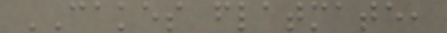CAKES flatmate,
